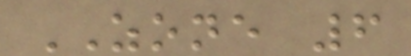ZONE 6
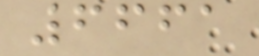6661
